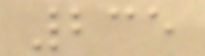235
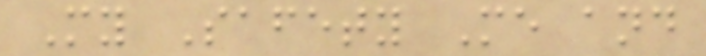My Safety Me and
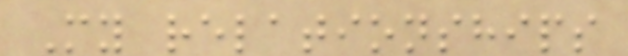My relationships
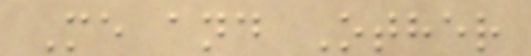Me and Other
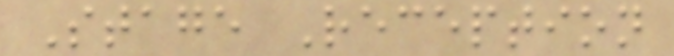Stage Reception
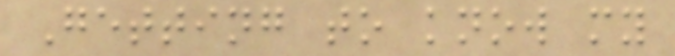Getting to know my
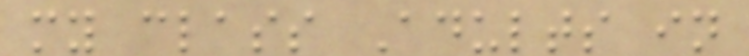my class Adults in
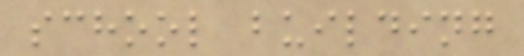school building
